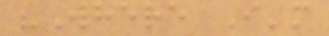"Where I'm
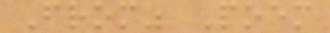From" Poem
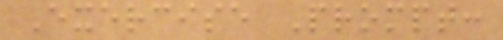Exercise Prompt:
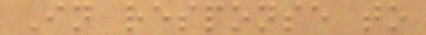In response to
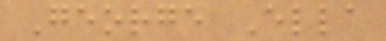George Ella
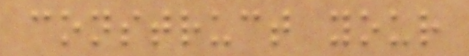construct your
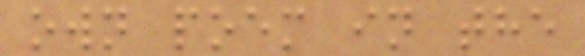own poem in the
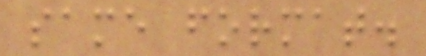same format.
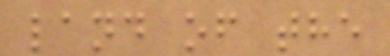land of the
